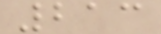213
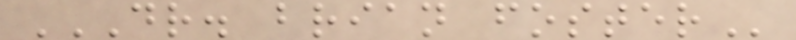DR. BRIAN FOSTER
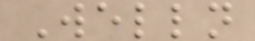Welln
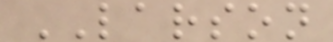LARSON
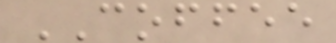COFFEE
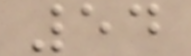54
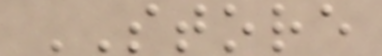STORE
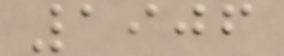1906
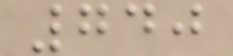740
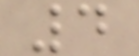4
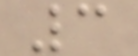3
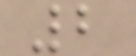2
